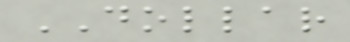DOLLAR
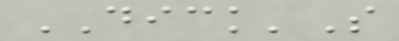DICK'S
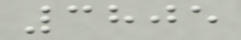3805
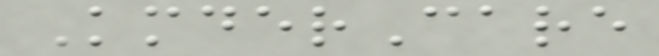KmderCare
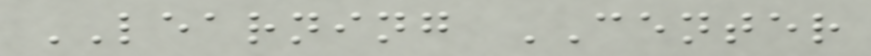LEARNING CENTER
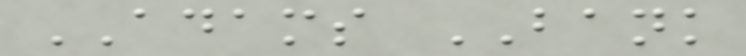ADAMS BANK
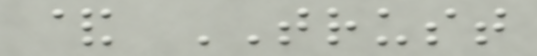& TRUST
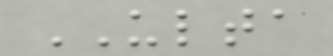ULTA
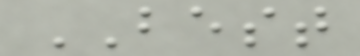BEST
